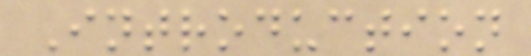Introduction
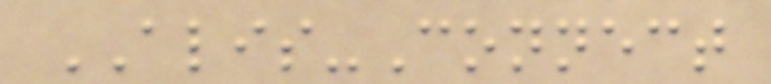ALIS-Connect
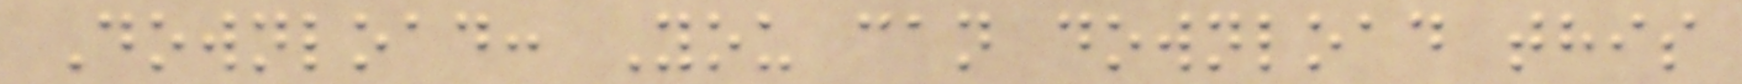Download: You can download this
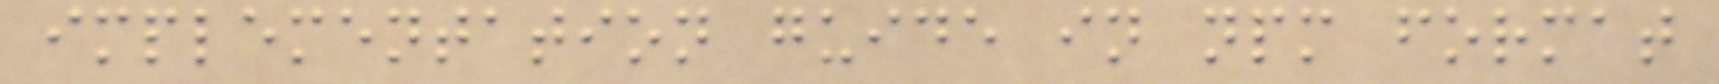implementation guide in npm format
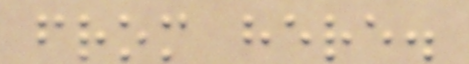from here.
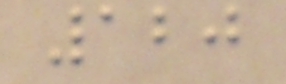120
